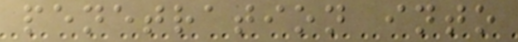penetration into
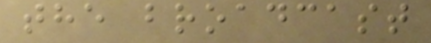the broadcast
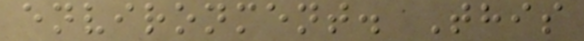environment. This
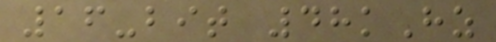16-bit 48kHz
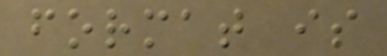format is
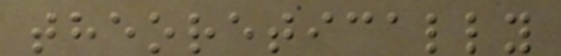theoretically
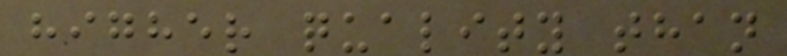higher quality than
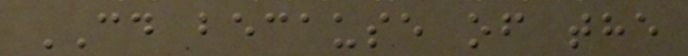CD because of the
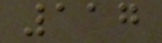117
